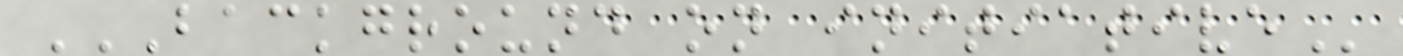BACKGROUND ON INITIATIVE
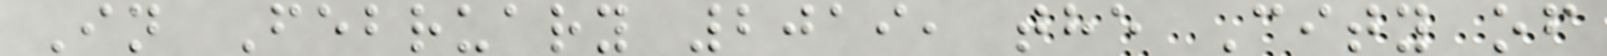In February 2019, the City of
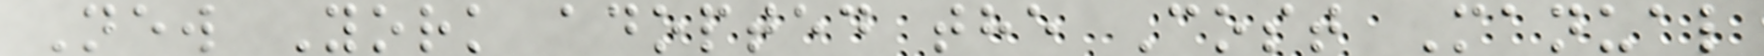New York adopted the Cost Manual
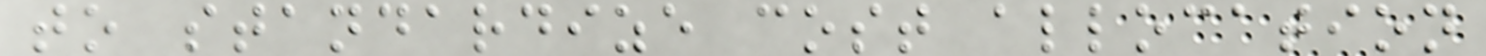to standardize cost allocation
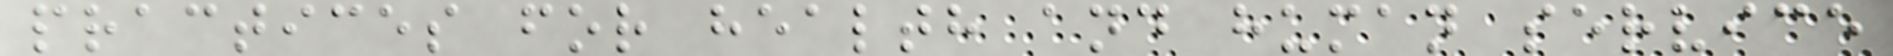practices for health and human service
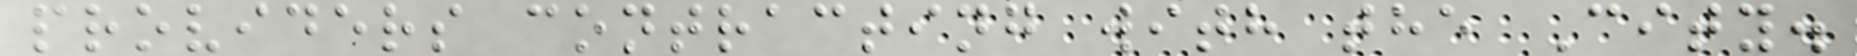providers contracting with the City.
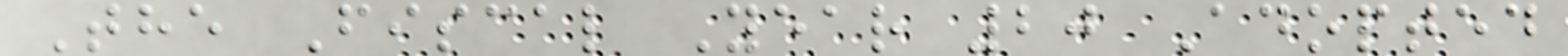The Fiscal Year 20 Adopted
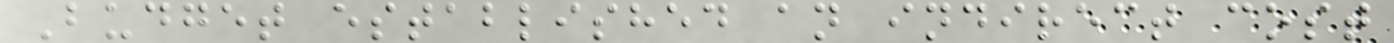Budget established an indirect cost
